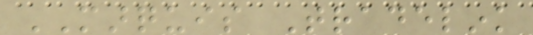MARQUIS Tradelink
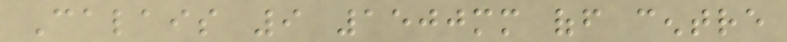Calais 9 1500mm off centre
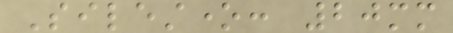Silestone: 20mm
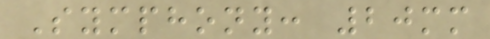Symphony: 20mm
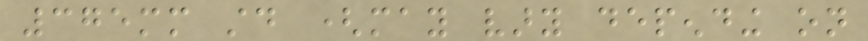375mm std (may vary depending on
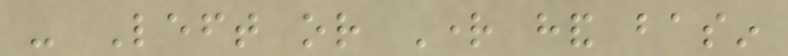- Left or Right hand basin
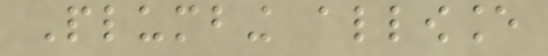Plumbing allowance
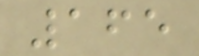165
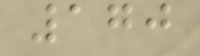170
